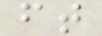ft
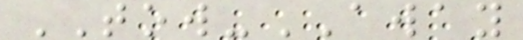TOW-AWAY
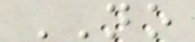NO
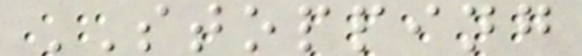STOPPING
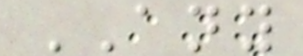ANY
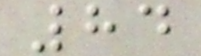84
